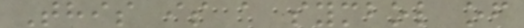This is a symbol of
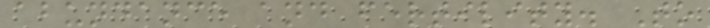abundance and fertility. To
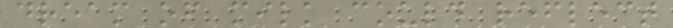dream of milk could reflect
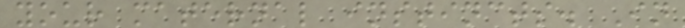your maternal instincts. In
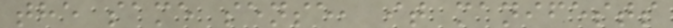the same sense, it manifests
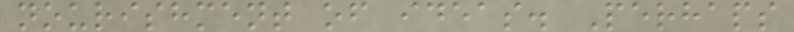nourishment of ideas. Perhaps
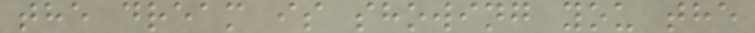the dream is showing you the
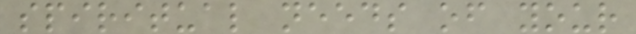spiritual needs of your
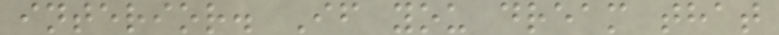interior. If you dream that
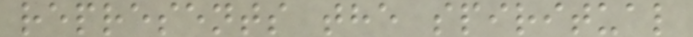represents the spiritual
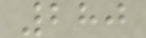280
